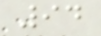94
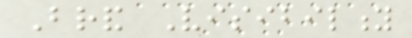Brand Visibility
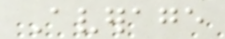Average
